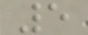5
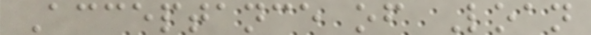Acceptance of Loan
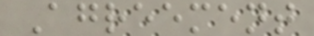Agreement
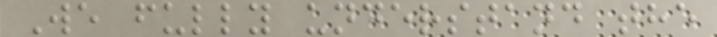We fully understand the
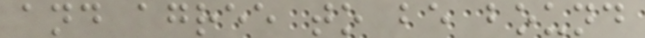and agree to be bound
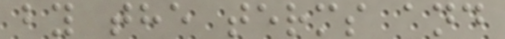by the terms and
